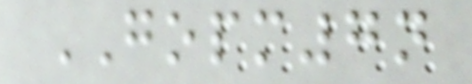GOPM7n
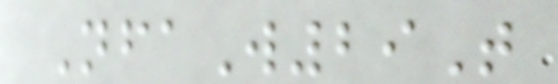NfaW29T
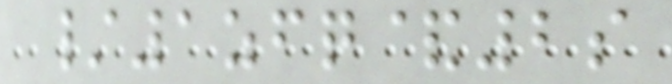/1zfq&2s
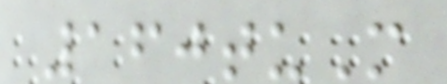160tuM
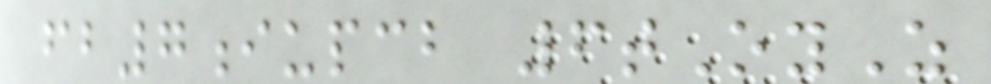fb7iupcb 6tOyZ
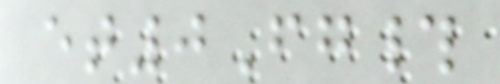et0Fg#
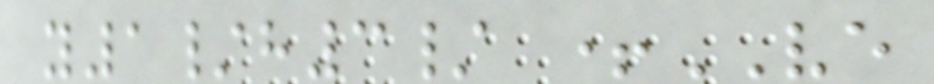y1/h3/ +VE
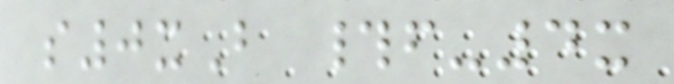s0xB #f-4x
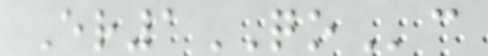Er1QOc
